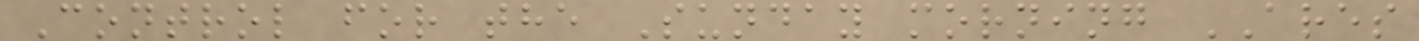Control for the Sunday morning ARES
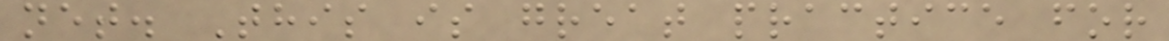net. This is great practice for
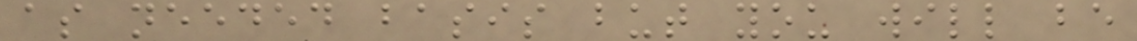as needed basis but you will be
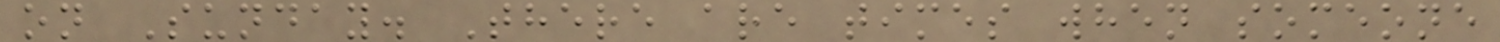on Sunday. There are times when someone
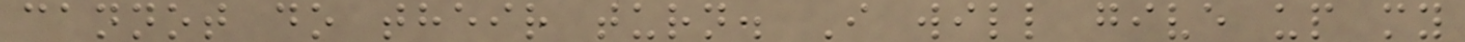cannot do their turn. I will give up my
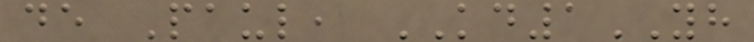de Paul, KD1YH
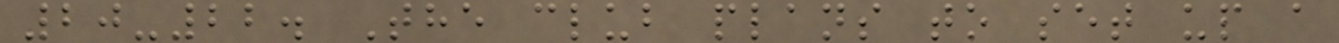20-22. The club plans to set up a
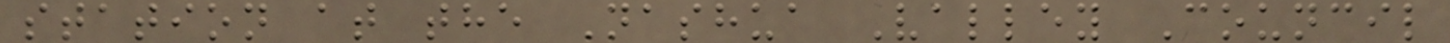station at the Nashua Valley Council
